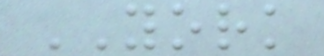YORK
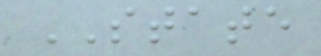STATE
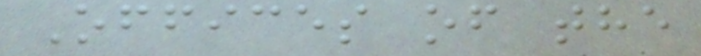Offices of the
